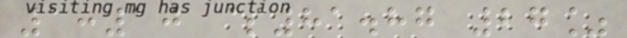1:10 $81.87 27%
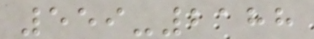559-2188
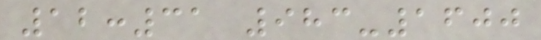12:31 983-1600
